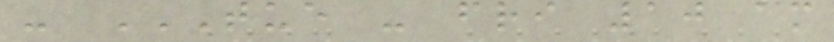- TUE - FRI 10 AM
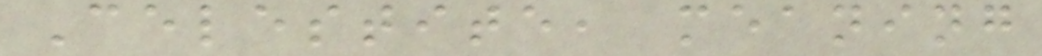Celestite, meaning
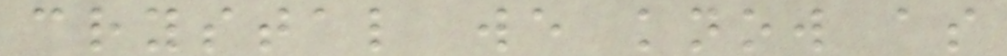crystal we know as
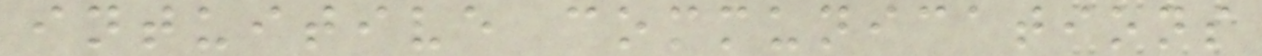intuitive communications
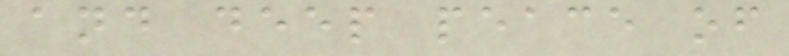and deep peace of
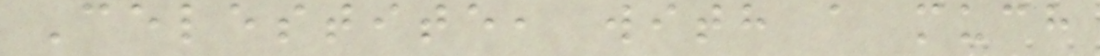Celestite, with a much
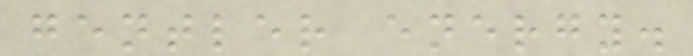gentler energy.
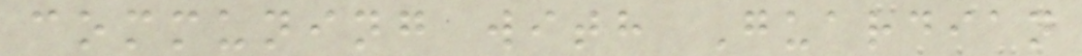communing with Guardian
